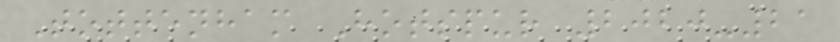Tottenham Hotspur 2020-21
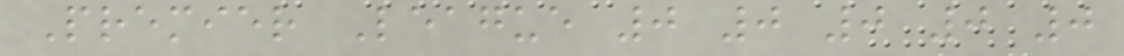Premier League 0 0 0 0 0
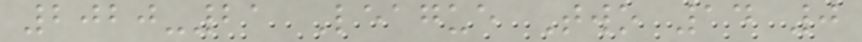2020-21 League Two 14 0
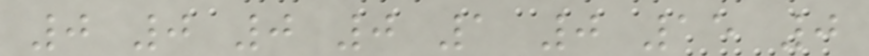0 0 0 0 1 0 15 0
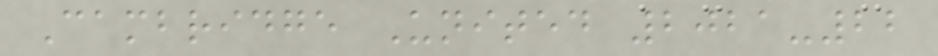Cambridge United 2021-22
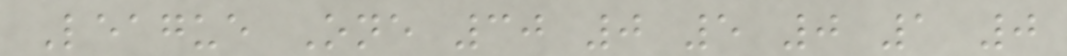League One 30 0 5 0 1 0
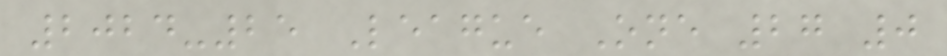2024-25 League One 27 0
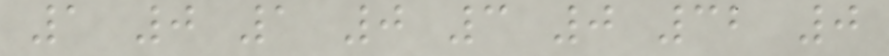1 0 1 0 3 0 32 0
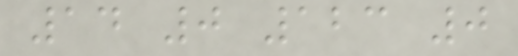14 0 123 0
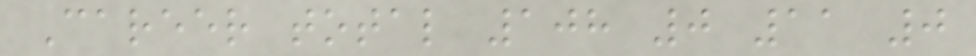Career total 108 0 11 0
